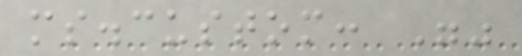ms.custom: ""
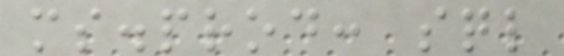ms.prod: sql
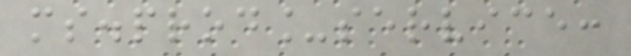ms.prod_service:
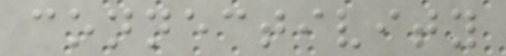connectivity
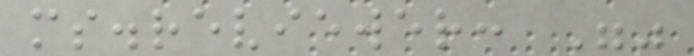ms.reviewer: ""
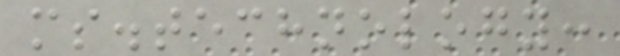ms.technology:
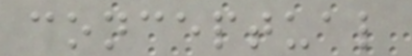conceptual
